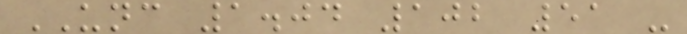UNC 1.04 102 51 -
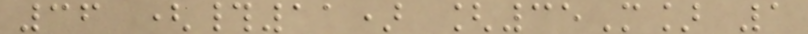36 (#11) [35M] 1
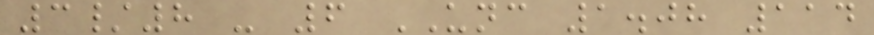3/8 - 6 UNC 1.08 114
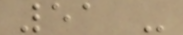51 -
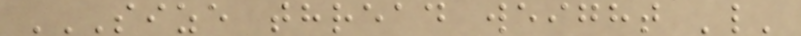SIZE THREAD WEIGHT 'L'
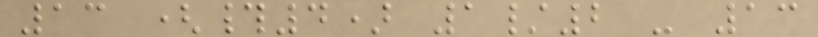13 (#4) 1/2 - 13
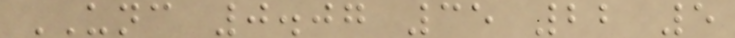UNC 0.07 35 22 5
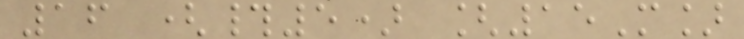16 (#5) [15M]
